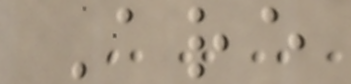Are
